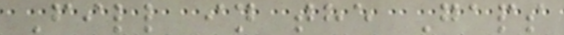Fill in the Gaps
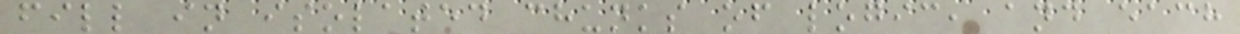fill in isolated chunks of logic, and each
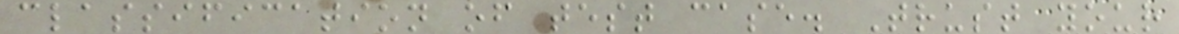classification of test case. Trust your
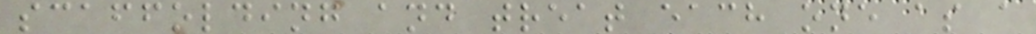scaffolding and treat each one as a
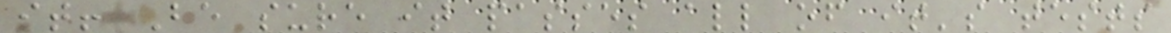it! Be sure it passes all of it's tests
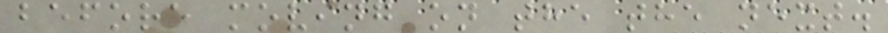before moving on the the next.
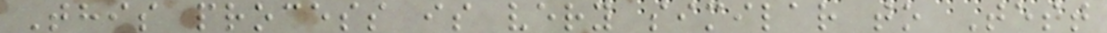This process is very similar to Test
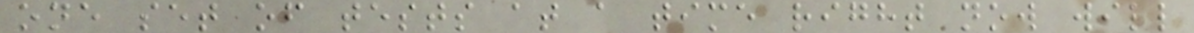one set of tests at a time right now will
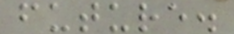future.
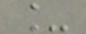_
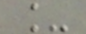_
